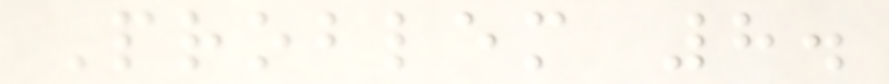Problem 8.
